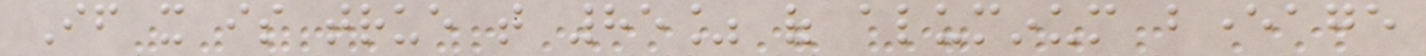If it is true that 85% of aluminum beverage
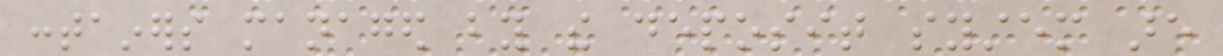containers managed by the deposit system are
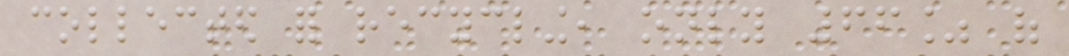collected for recycling, only 66% of
